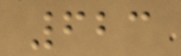623
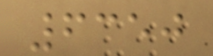6350
